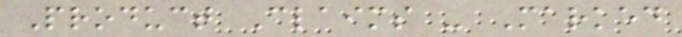Product Claims - Marked
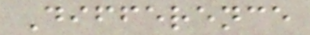Difference
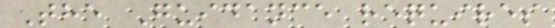The Guidance requires
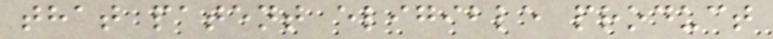that patent eligible product
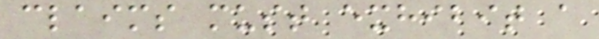claims must exhibit a
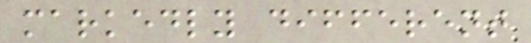markedly different
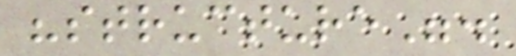"structure".
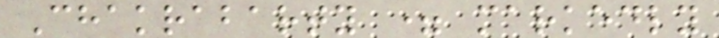Chakrabarty = markedly
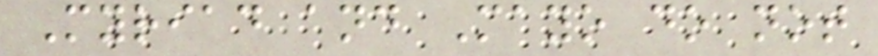Myriad and Mayo do not
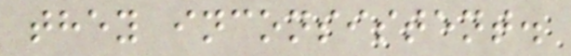they inconsistent.
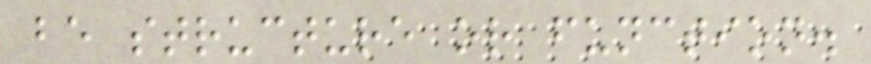be structure or function.
